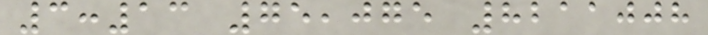3:13 75,075 8211008
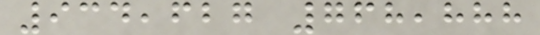934,627 768,888
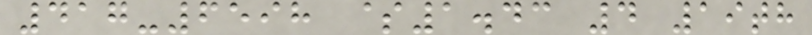417-6598 $1.43 4 19th
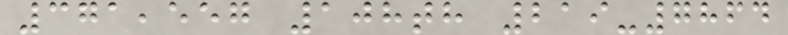371,557 108th 219-7864
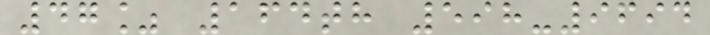47% 164th 598-9694
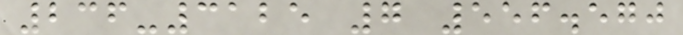236-3125 7 556.570
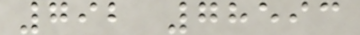792 78593
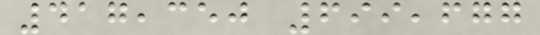417,350 699,677
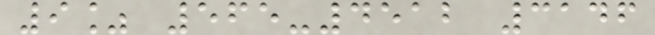9% 565-4512 3146
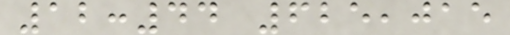12:44 625,015
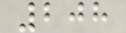208
